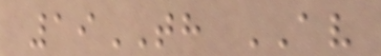19TH AV
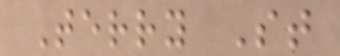Terry St
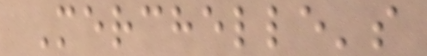Merchelle's
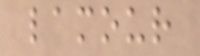lamour
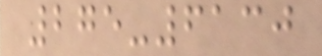275-6130
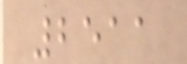2511
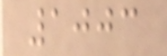1003
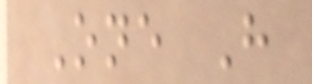One H
